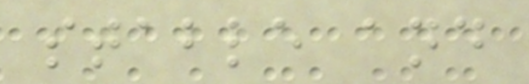stable and
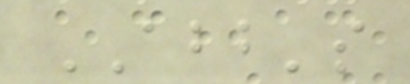ABB's
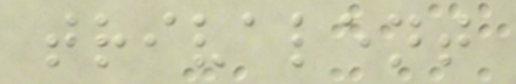trivalent
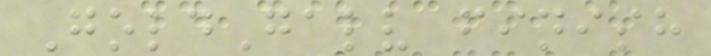GoldGalv finish
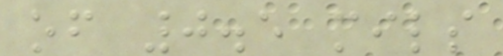of 0.5 mils
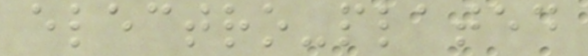electro-plated
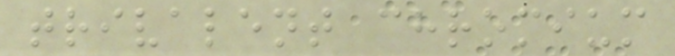trivalent chromium
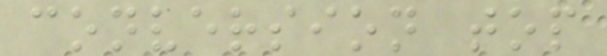conversion top
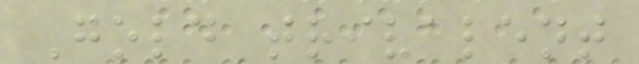Gold trivalent
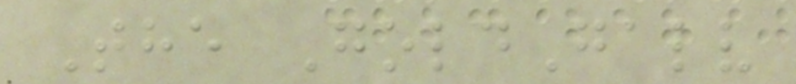The GoldGalv
